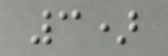3)
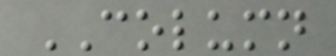COLUMN
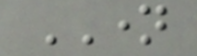NAME
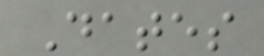Dates
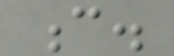c.
